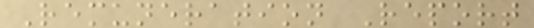Remuneration Report
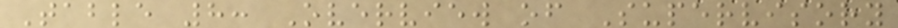Table 8: Overview of Supervisory
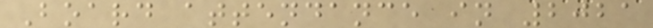Board attendance in 2021
